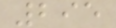295
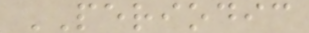PERIODIC
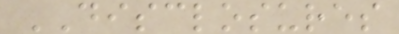DISCLOSURES
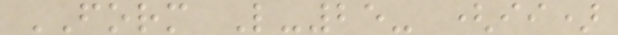FORM L-25- (ii)
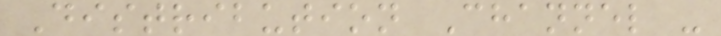Distribution Channel -
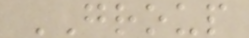GROUP
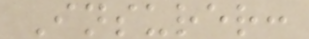Insurer:
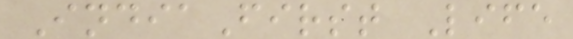IndiaFirst Life
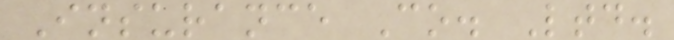Insurance Co. Ltd.
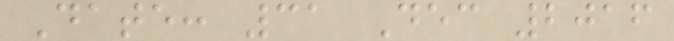Date: 31 Dec 2016
